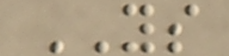YS
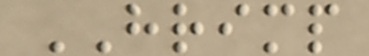HRIMP
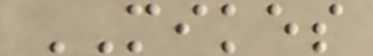MIKES
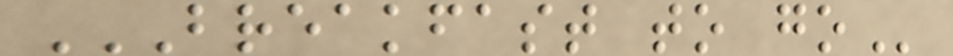BREAKFAST TO GO
